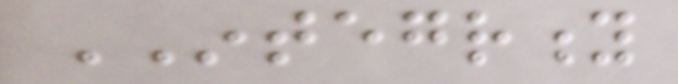INTEGRITY
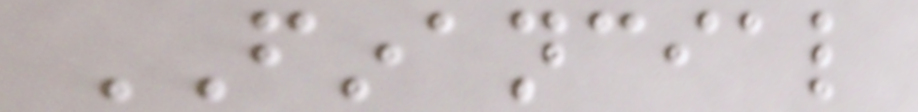FINANCIAL
